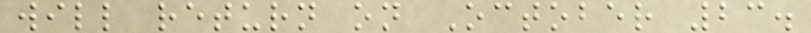will return on October 23.
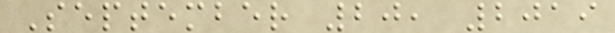September 20, 2019
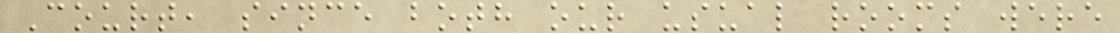Court, since both our usual rooms were
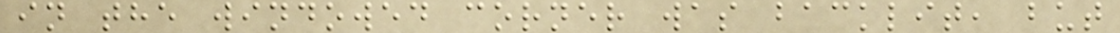in the windowed corner was backlit, but
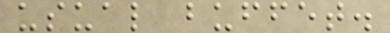usual buffet.
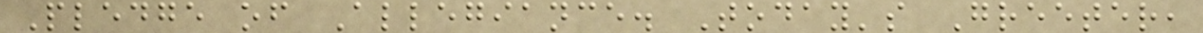Pledge of Allegiance. Today's Greeter,
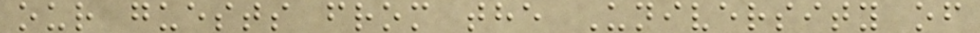our guests from the University of
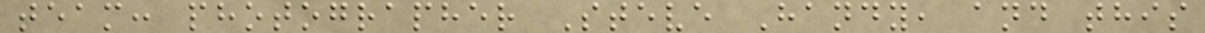team: photographer Steve Handy, and this
